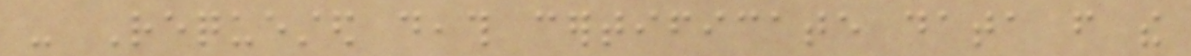- Requested death certificate data from the
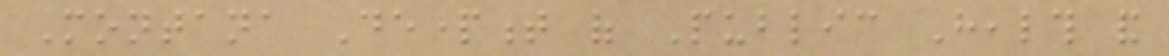Montana Department of Public Health and
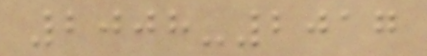2008-2017
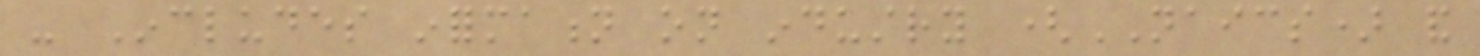- Includes information on industry (NAICS) and
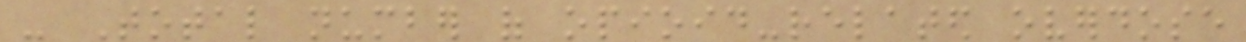- Total number of opioid-related overdose
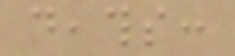deaths:
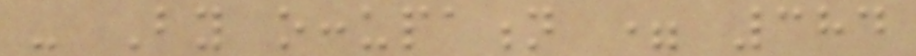- By occupation = 384
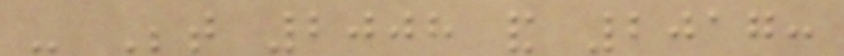- Between 2008 and 2017:
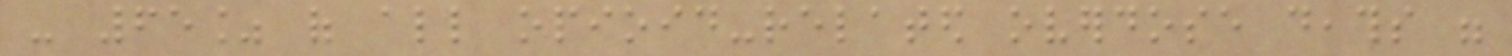- 65% of all opioid-related overdose deaths were
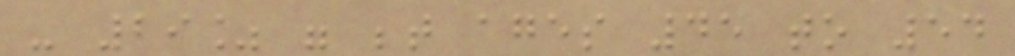- 29% were between ages 45 to 54
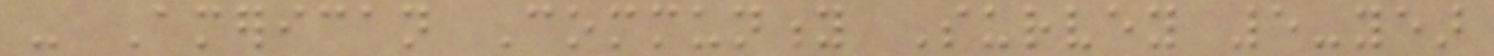- American Community Survey 5-year
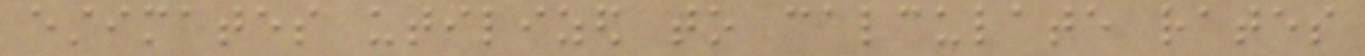estimates utilized to calculate rates
